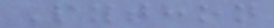Python
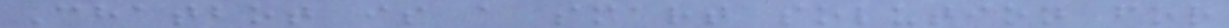Chatbot is a smart solution for
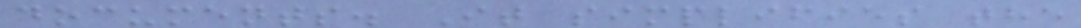documents. It simplifies the
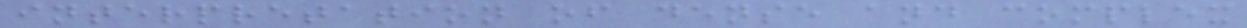interpretation of dense and complex
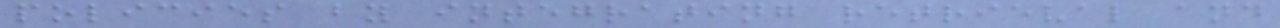policies by integrating retrieval and
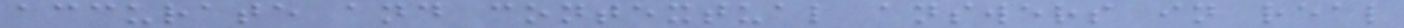accurate and contextual answers in real
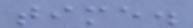time.
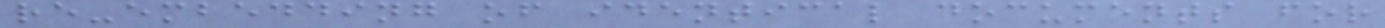re-embedding of identical documents for
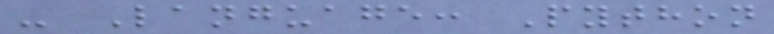- Language: Python
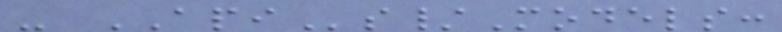- APIs/Models:
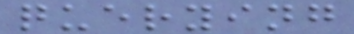querying
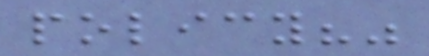policy?"
